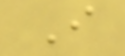I
